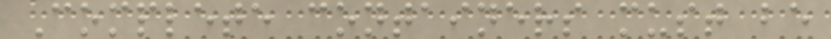Complete containers must be
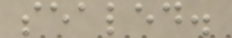sealed.
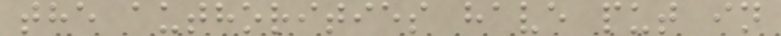the authorities have put in
